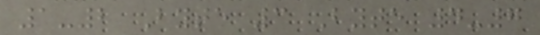1-2 Byte 3 Byte 4-7
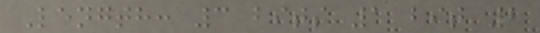Length: 3 bits 1 bit 2
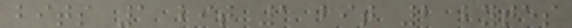bits 1 bit 1 bit 2 bytes
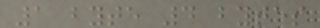1 byte 4 bytes
